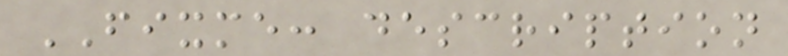FIXME: description
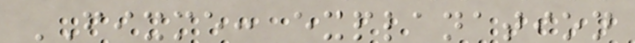FIXME: explanation
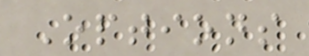Options
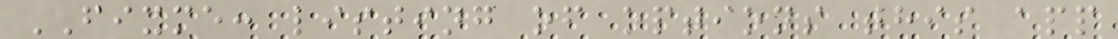FIXME: listing of options this app
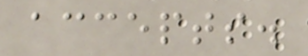accepts.
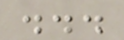...
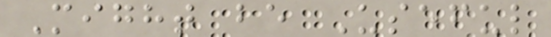Might be Useful
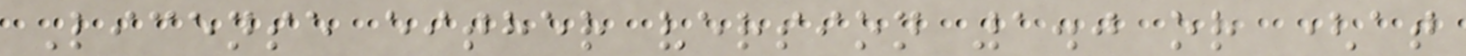License either version 1.0 or (at
